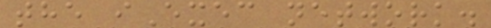the iExec network.
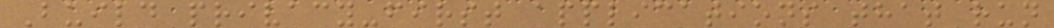Build privacy-first applications that run
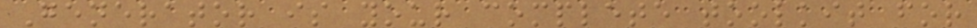Generator is your complete toolkit for
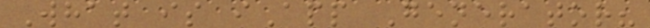What is iApp Generator?
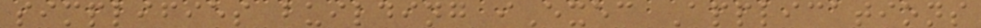simplifies building iExec Applications
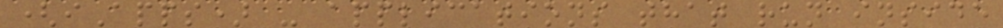(iApps) - applications that run inside
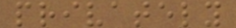privately
